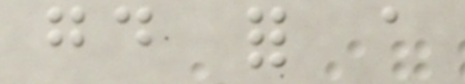good for a
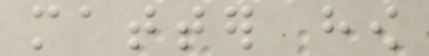matter how
